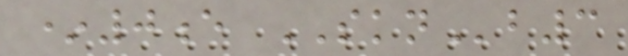*0e SKNb3
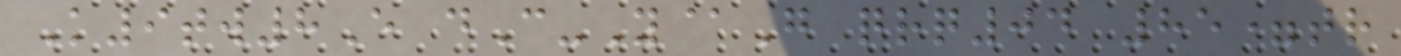K9tw8E dC-Y@G qrq04 85=tr
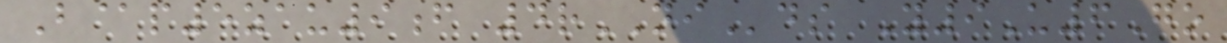B@p5zau9f 4rNIds Y9U6Go
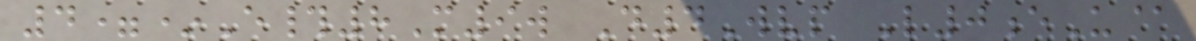4=*E#8M9w D4Wvp L0eU@
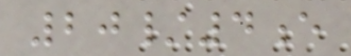20/4e
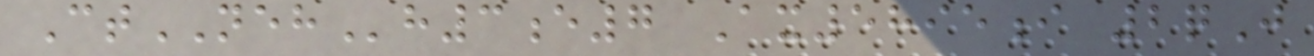CtNEHh3e7 Ax5895i 2qJ
